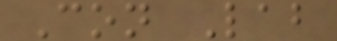Con Lab
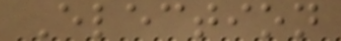Election
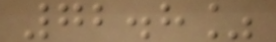72.8%
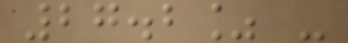27.2% -
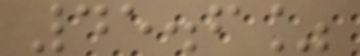45.6%
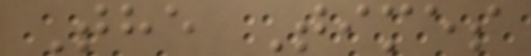The Times
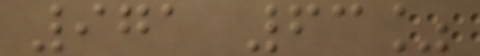971 63%
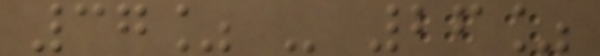37% - 26%
